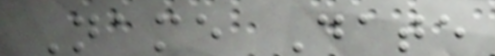Name Date
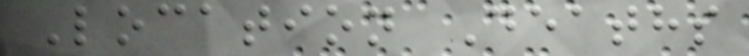Location Deaths
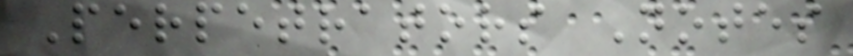Perpetrators Notes
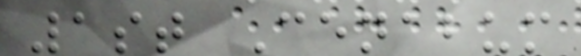1st Cenabum
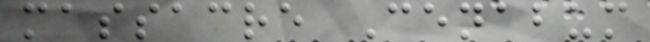massacre Cenabum
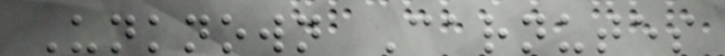Unknown Carnutes
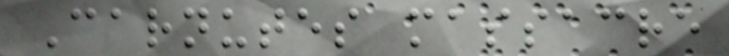Carnutes massacre
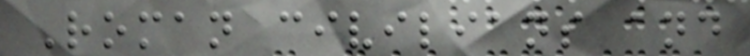Roman civilians and
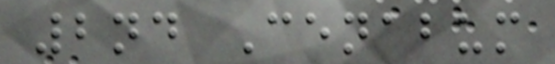2nd Cenabum
